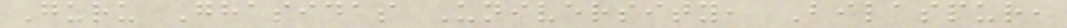Guru Ghasidas University, Bilaspur,
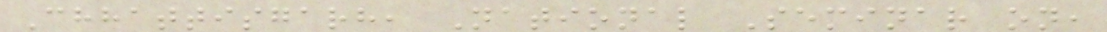Chhattisgarh, National Seminar on,
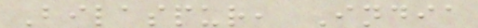Bilaspur, India
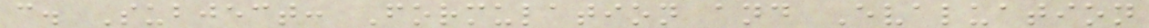c. Subject: Formulation and Evaluation
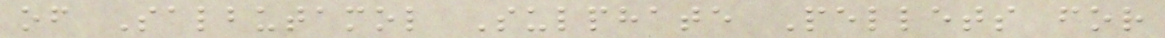of Salbutamol Sulphate Pellets for
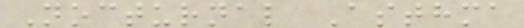Nocturnal Asthma
